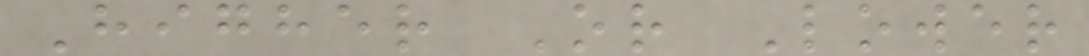Higher Or Lower
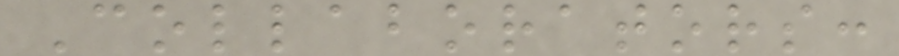Collaborators:
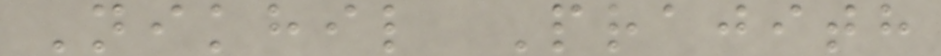Nikhil Prajith
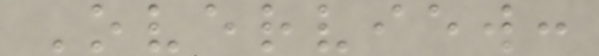Overview:
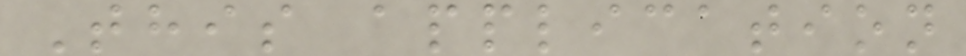This application
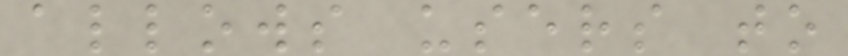allows users to
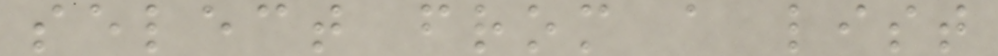select from a list
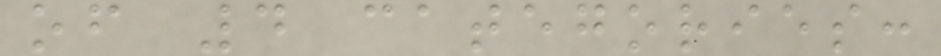of 4 categories:
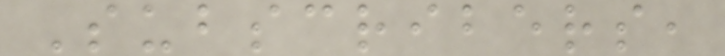Subscribers,
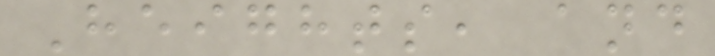Heights, and
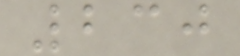230
